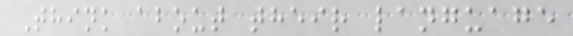Think about their language
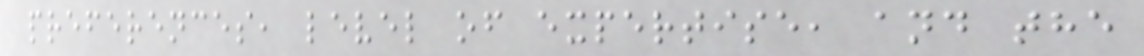preferences, level of expertise, and the
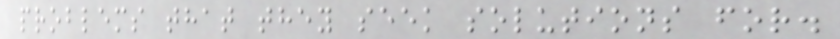problems that they seek solutions for.
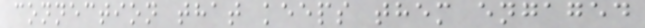connection that keeps them engaged
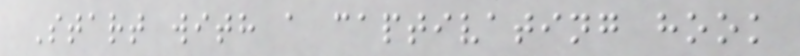Start with a captivating hook
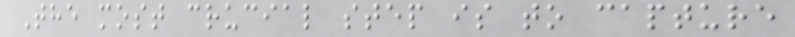The most crucial step is to capture
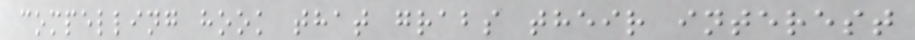compelling hook that grabs their interest
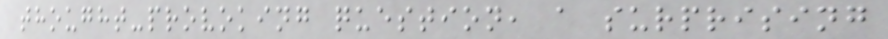thought-provoking question, a surprising
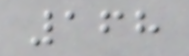168
